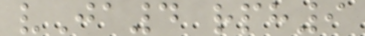vJa4 rph9
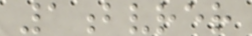1bvrer
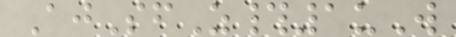AjSfZ#1uW
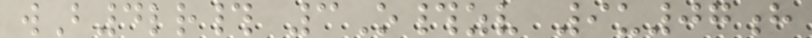wB4lr# 3O#zv 9u07h
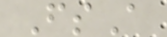FsA
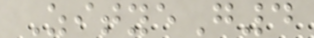ZityeG4
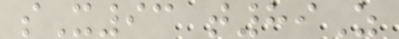sX93 t89Z
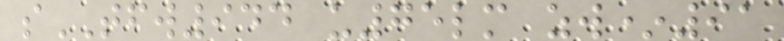sTFW944 u75lm zw*91
